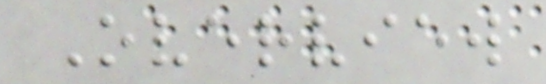Overview
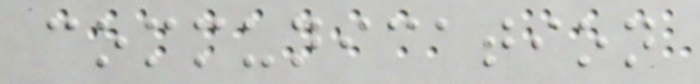communication
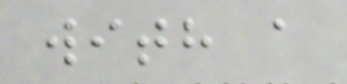with a
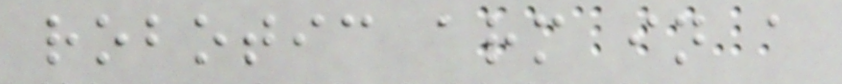robotic arm in a
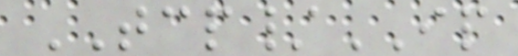TCP/IP
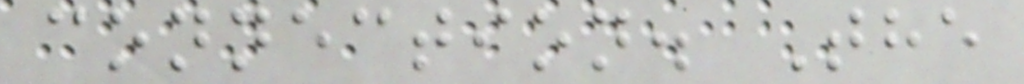connection. The
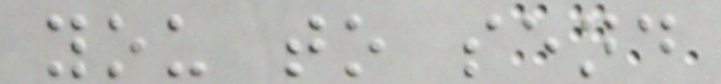you to send
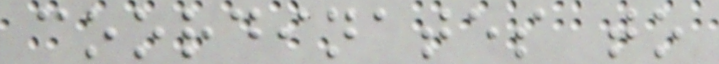coordinates to
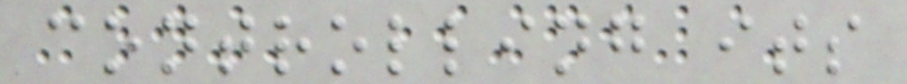controlling its
